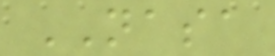NASA
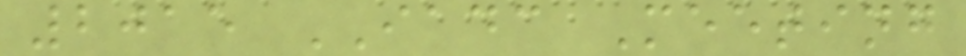2015 IADC Meeting
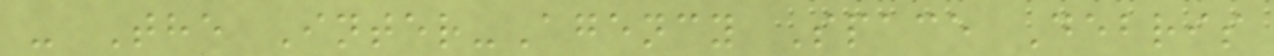- The Inter-Agency Space Debris
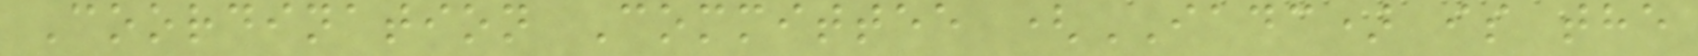Coordination Committee (IADC) is the
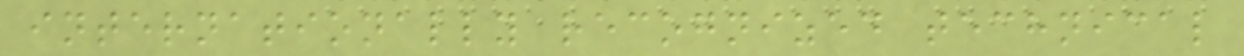internationally recognized technical
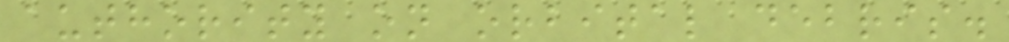authority on orbital debris.
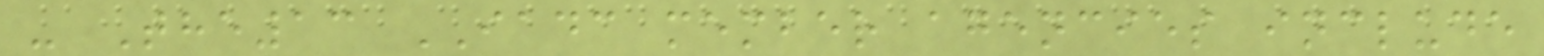- The13 IADC member agencies include
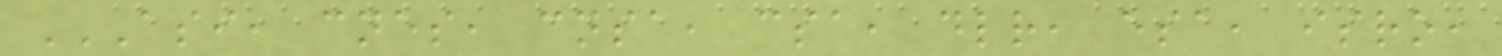ASI, CNES, CNSA, CSA, DLR, ESA, ISRO,
